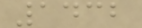1432
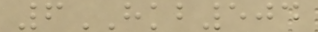6HKB504
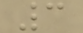3
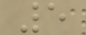5
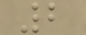2
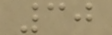30
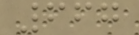667
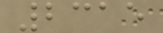2315
